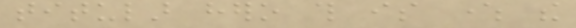titular hero this is where the
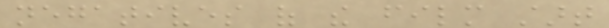negatives of the film start
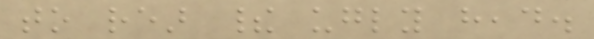to rear their ugly head.
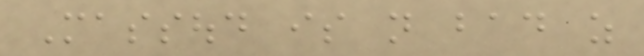Massoud is not bad as
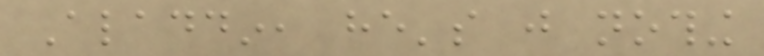Aladdin, he's just nothing
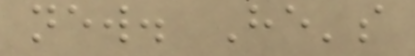new. He's
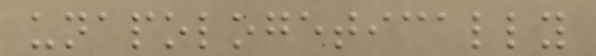unapologetically
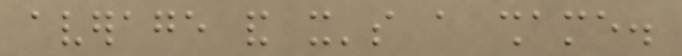average and it's a shame.
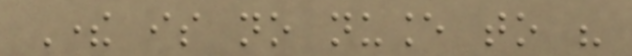There is no nuance to his
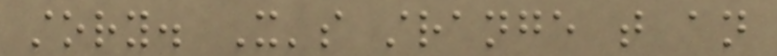story. It's strange that an
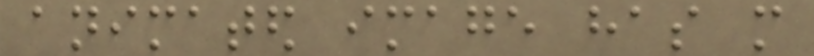animated image has more
